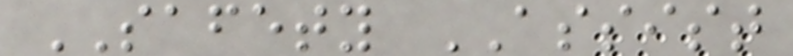SAFETY ASSIST
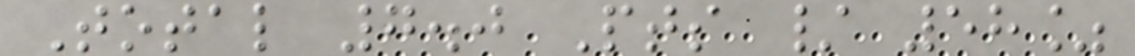Total 7.0 Pts / 58%
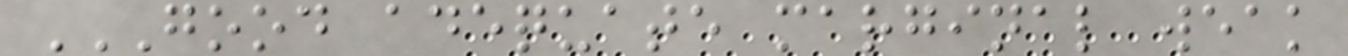GOOD ADEQUATE MARGINAL WEAK
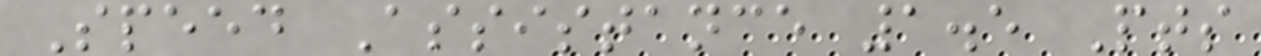Speed Assistance 1.5 Pts
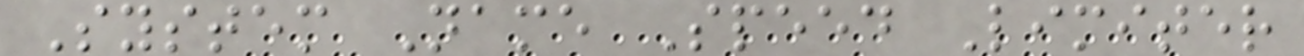System Name Speed Limiter
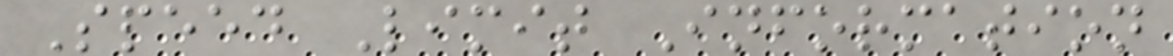Speed Limit Information
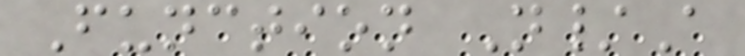Function N/A
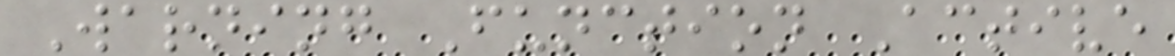Warning Function Active
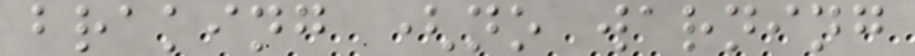braking (no warning
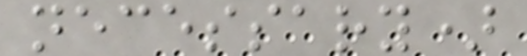necessary)
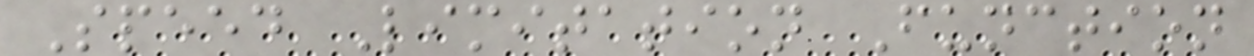Speed Limitation Function
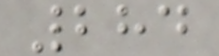284
